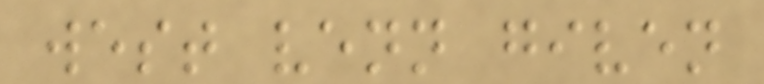west venn given
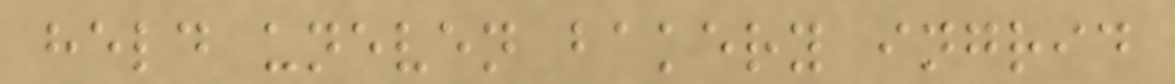held uneven bakery ingrid
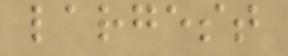largest
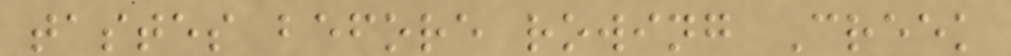tastes before rowing Creek
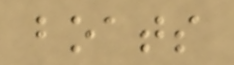boats
